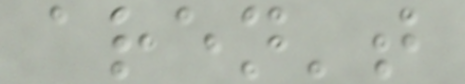aren't
